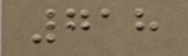718
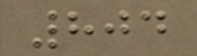804
